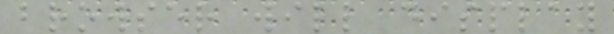browser will display
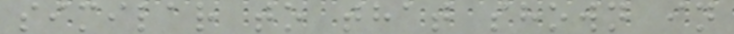similar to that shown in
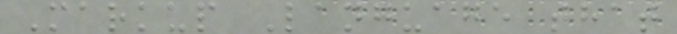Markup Language that
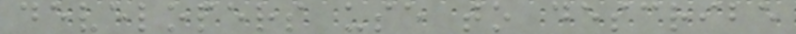developers use to describe
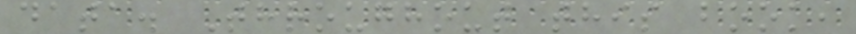data. Throughout this book,
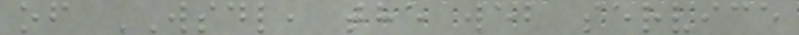of WSDL, the web service
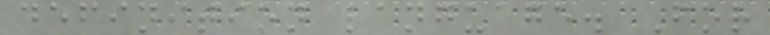definition language. For
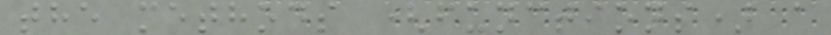the methods (functions) a
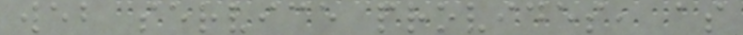web service provides, as
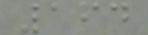164
